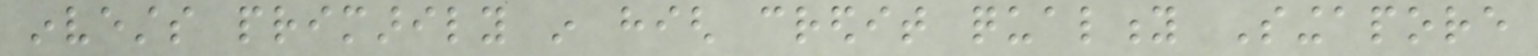invests primarily in high credit quality Singapore
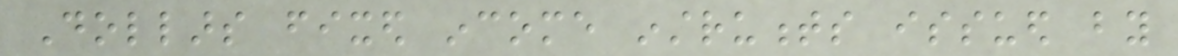Dollars fixed income instruments issued by
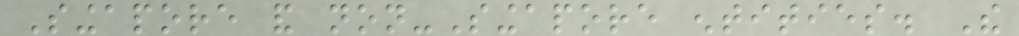Singapore and non-Singapore entities. The
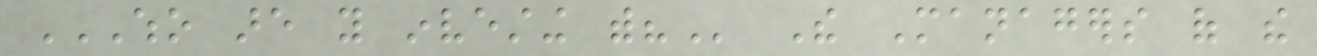WHO ARE YOU INVESTING WITH? The Managers of the
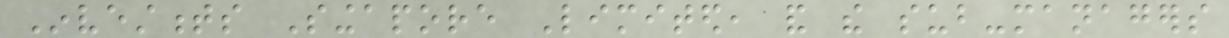Investments Singapore Limited, and the sub-managers
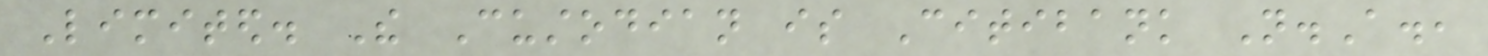Limited. The Custodian is Citibank N.A.,
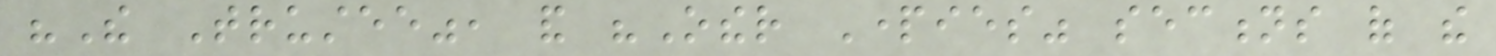"The Trustee", and "Other Parties" sections of the
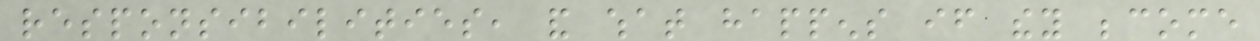responsibilities, and what happens if they become
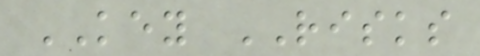KEY RISKS
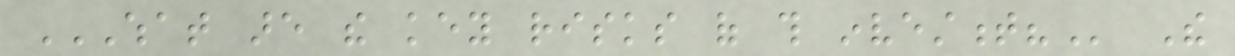WHAT ARE THE KEY RISKS OF THIS INVESTMENT? The
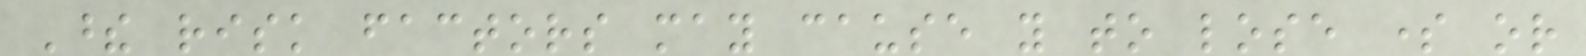These risk factors may cause you to lose some or
